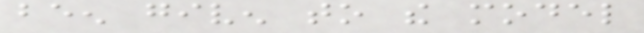been given to the model
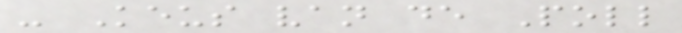- Keus van de Poll
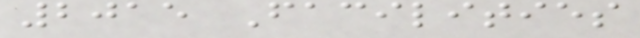2015 Facilities
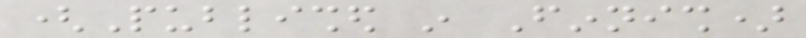(Published in Finnish)
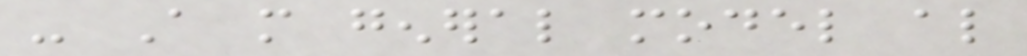- A more general model also
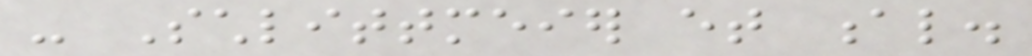- Schlittmeier et al.
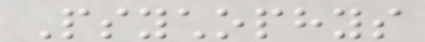Psychophys
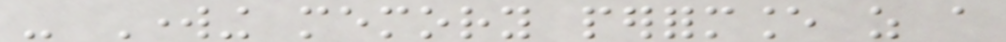- Working memory performance as a
